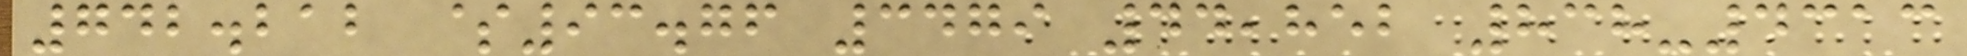742.212 $93.76 3479 44,852 838-4313
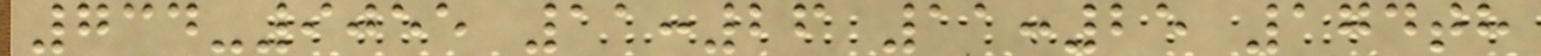734-9055 11:26 11:25 174th
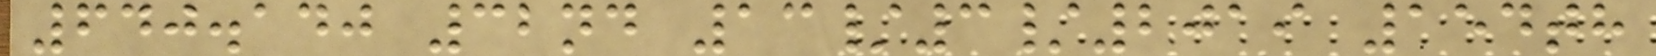640.140 32nd 13/3/2019 154th
